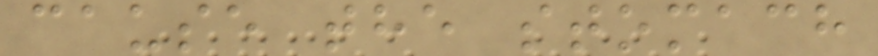cause the stomach
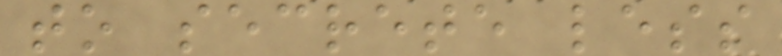to secrete less
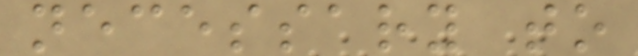necessary to
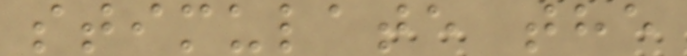stimulate the
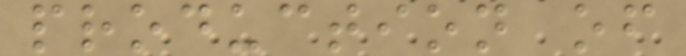production of
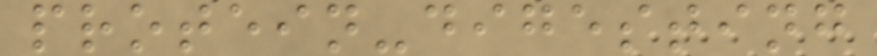protein-digesting
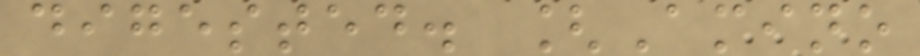digested. [Amino
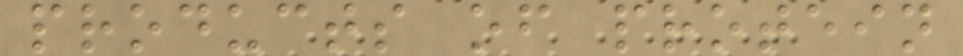products of protein
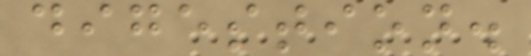digestion.
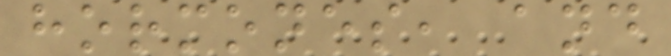hormones, and
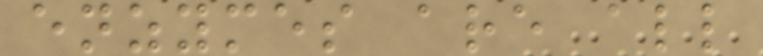enzymes are all
